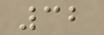32
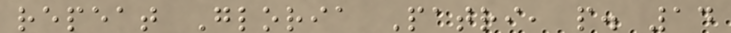repeat Gloria Patri, p. 14
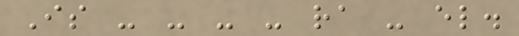Is - - - - ra - el.
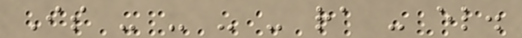Is - - - - ra - el.
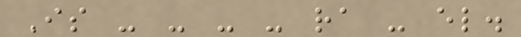Is - - - - ra - el.
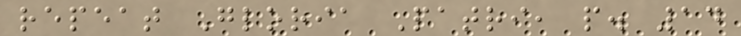repeat Gloria Patri, p. 14
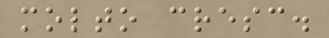molto cresc.
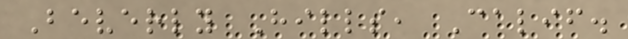Beverly Hills, Calif.
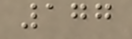177
